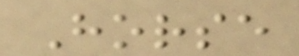Horse
